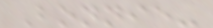Bonnie-
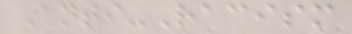Anti-Racism
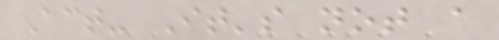Act- It's not a
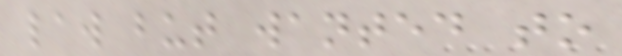law but wanted to
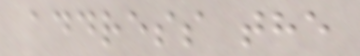address the
